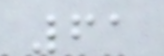61
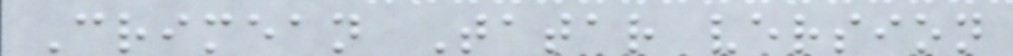Crimean Tatar version
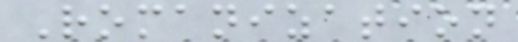Romanization
